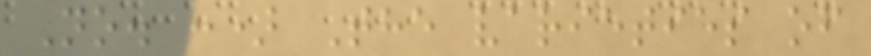No. :) The varieties of
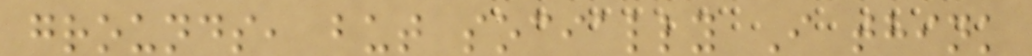grounds, but socially I think
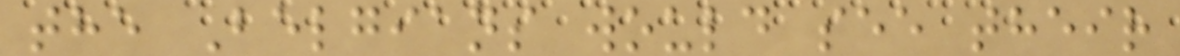the Belgians would see their
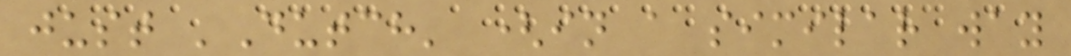just 'Dutch' (in a similar way
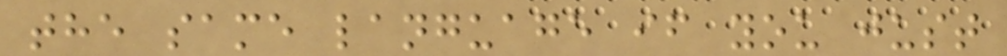the same language if you just
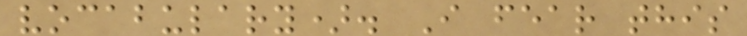vocabulary). I fear this
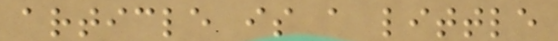article is a little
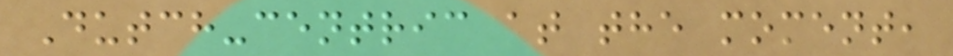Dutch-centric at the moment,
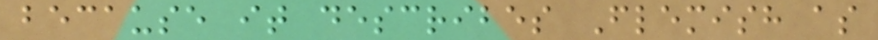because it describes Flemish as
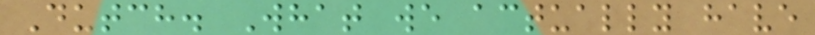Dutch. What we actually have
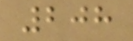208
